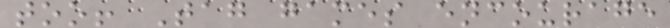too! Tag games encourage
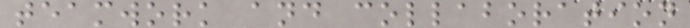teamwork and collaboration
